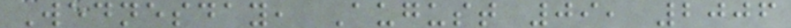Wednesday, August 09, 2006
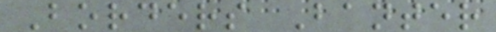Borders Banter
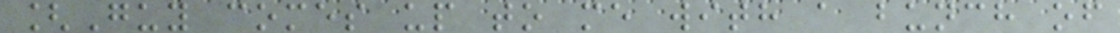[Guy comes up to me with a bunch of
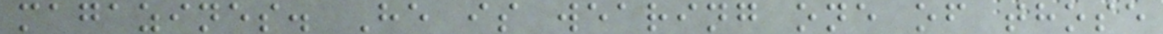magazines. He is wearing one of those
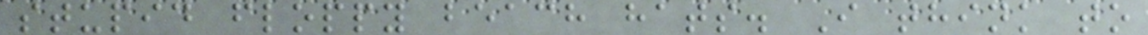stupid floppy beach hats. I think to
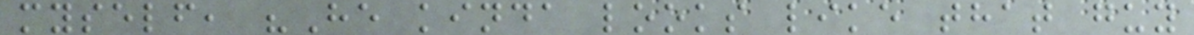myself, "He kinda looks like that guy
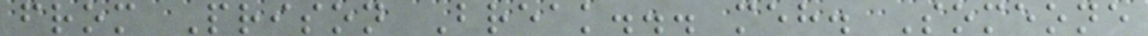from Prison Break... meh. Someone
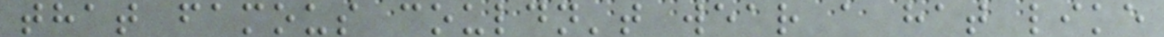that famous couldn't wear a hat like
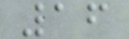16
